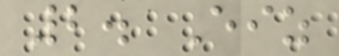2. Eiz
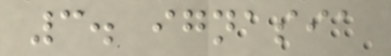3. ignasia
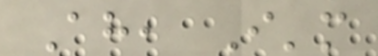Ah, I'm
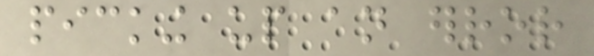picking up an error
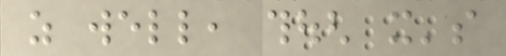as well, though it's
